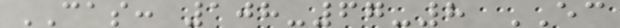CAS: 108-67-8 EC
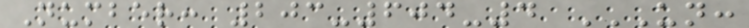Number: 203-604-4 UN:
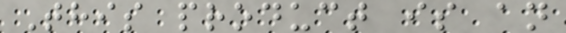This product is an
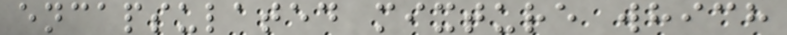encapsulated mixture which
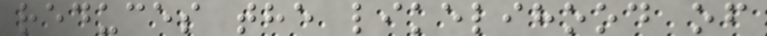reduces the likelihood of
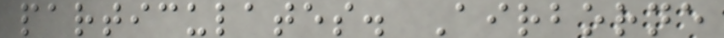particulates. Airborne
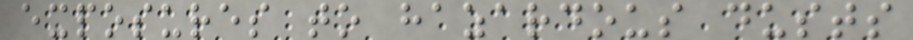exposures to hazardous dusts
